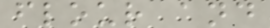flour and
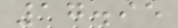17.95
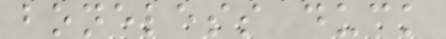boneless duck
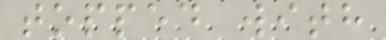topped with
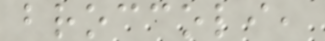broccoli,
